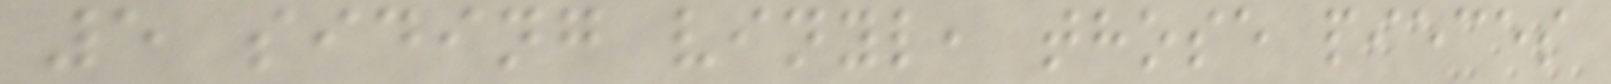5 siding vinyl, those pieces
